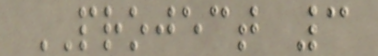PROJECT 3
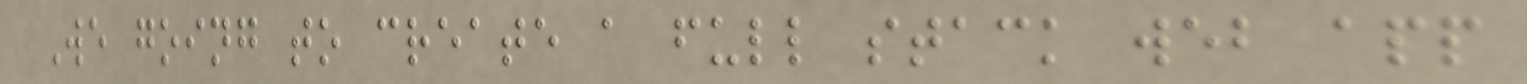We going to create a full stack web app
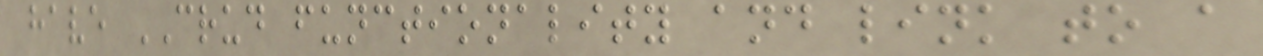have CRUD functionality and link to a
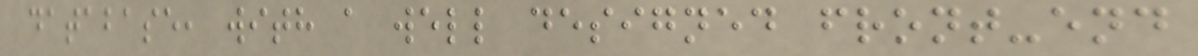database, with a well designed front-end
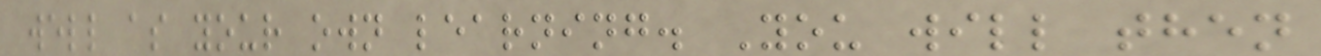well as your own learning. You will then
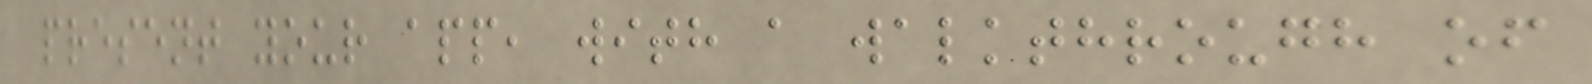present your app, with a walkthrough of
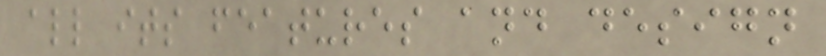all its features and design
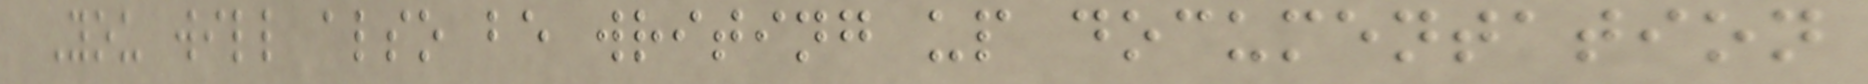You will also be writing up documentation
